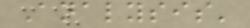Analysis'
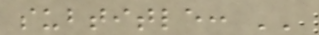subtitle: ''
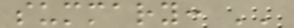summary: ''
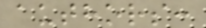authors:
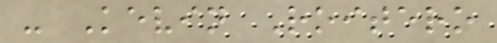- Kevin Roitero
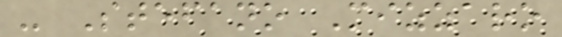- Stefano Mizzaro
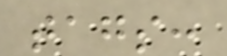tags:
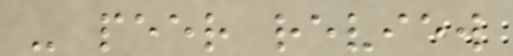- peer review
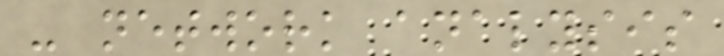- network analysis
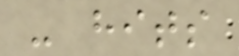- hits
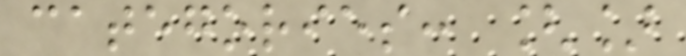categories: []
